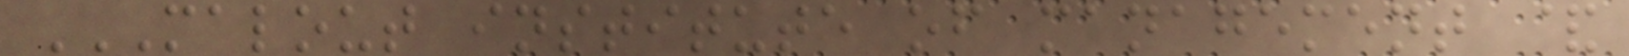MALOUT INSTITUTE OF MANAGEMENT &
